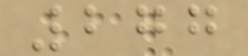277
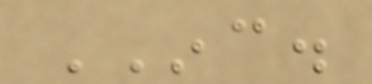INC.
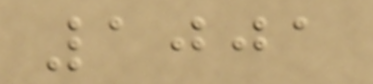1001
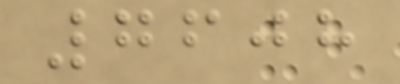7608
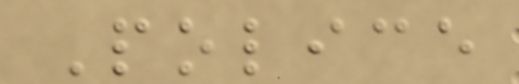Police
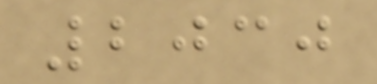2030
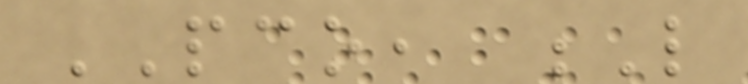PCO, L
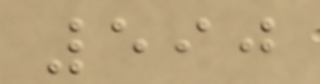590
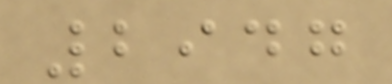2947
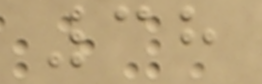38
